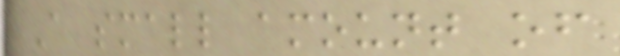A small amount of
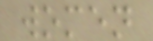women
